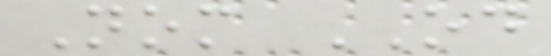Nom OD
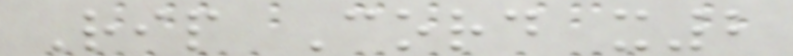Rip Cord x2
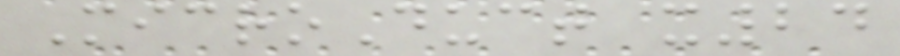MicroDuct x24
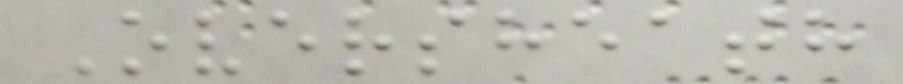Oversheath
